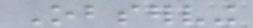Observing
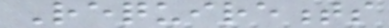Requirements
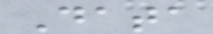Data
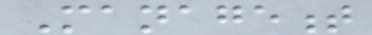Management
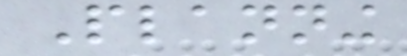Planning
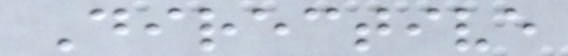Directive
